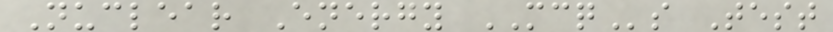Nuclear Energy MCQs Test
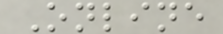Online
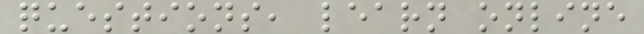questions, learn online
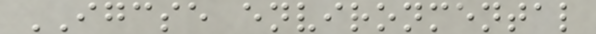IGCSE environmental
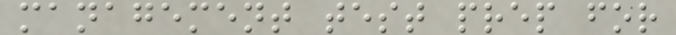management test prep for
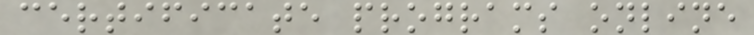certificate programs online
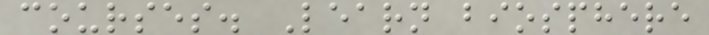courses. Learn biosphere
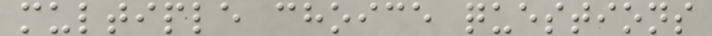multiple choice questions
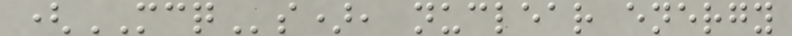(MCQs), nuclear energy
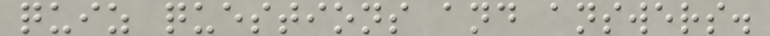quiz questions and answers.
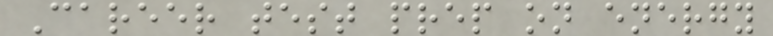Career test prep on energy
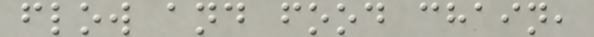flow and food chain,
